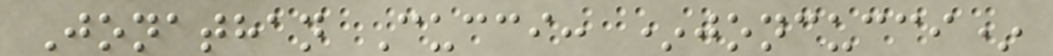Jonathan Cucci: *joncucci*
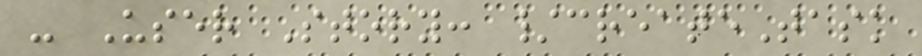- User Story: /createTask
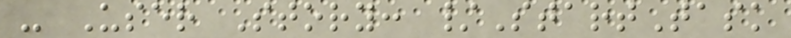- User Story: /StartTask
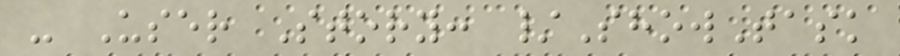- User Story: /ShowTask
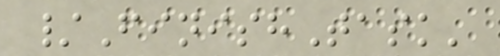/FinishTask'
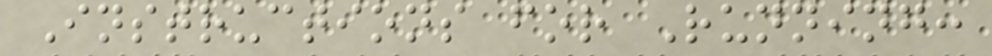Instructions for Running:
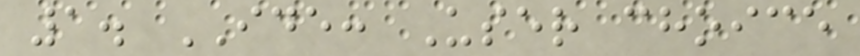1. IDE: User choice
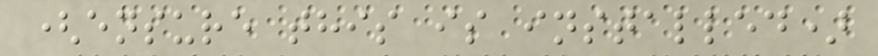(ensure this is installed)
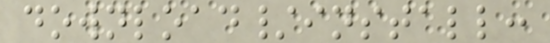download/install:
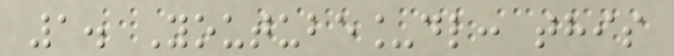1. Youtube_dl: this
